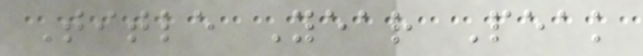Title Year Peak
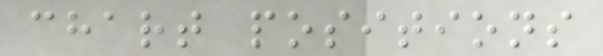chart positions
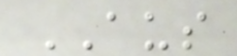AUS
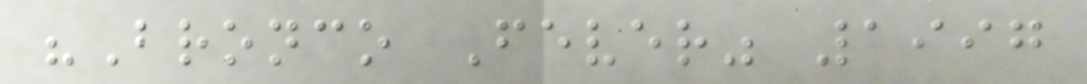"Bronco Fever" 1997
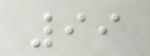99
